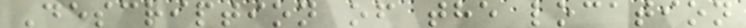Description of the location
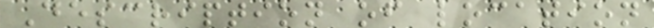Description of location
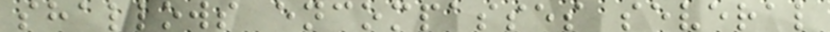shallows encompasses several
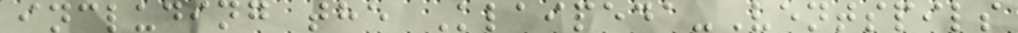including the Klaipeda-Ventspils
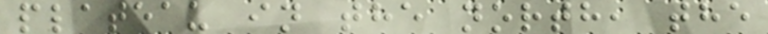plateau in the north, the
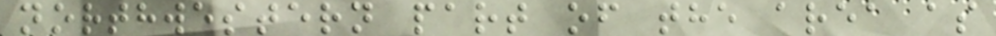northwestern part of the area as
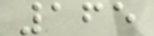165
